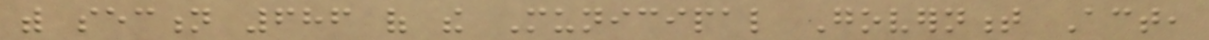with section 686 of the Municipal Government Act,
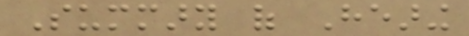Summary of Hearing
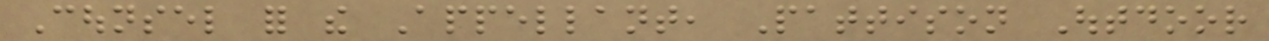Counsel for the Appellant, Pattison Outdoor
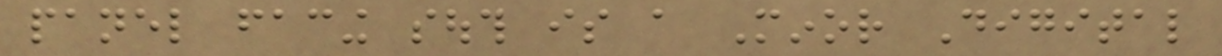panel facing south is a Minor Digital
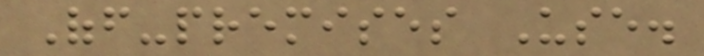Off-premises Use.
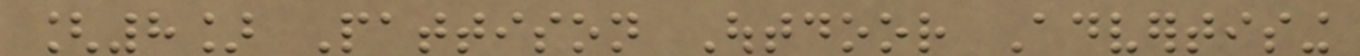[8] Pattison Outdoor Advertising
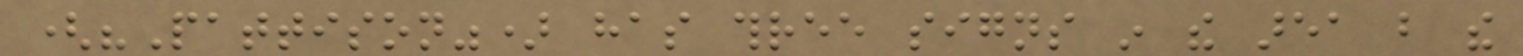("Pattison") has three signs in the area but the
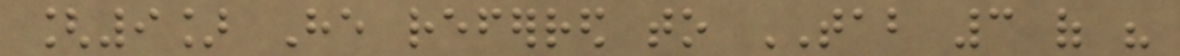[9] He referred to TAB 3 of his
